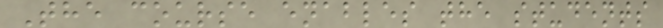The course enables the students
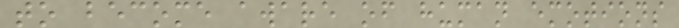to become aware of human emotions
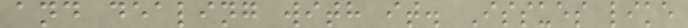and dealing with it. Issues like
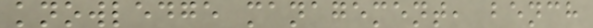knowledge management, bench
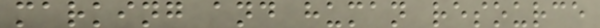marking and human resource
